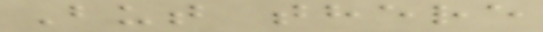But there
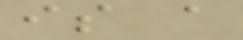is a
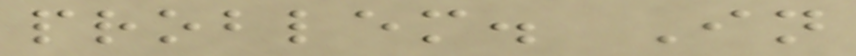problem. In
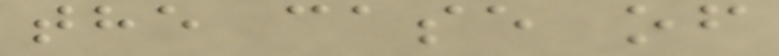the case of
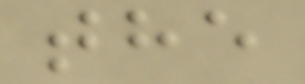the
